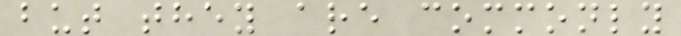but they are commonly
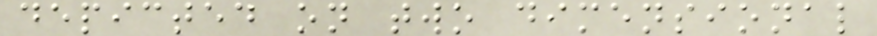depicted on two dimensional
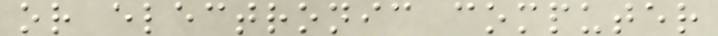or electronic computer
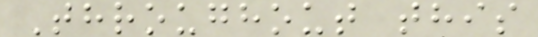Throughout this
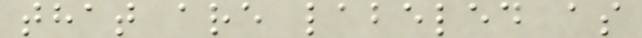that are labeled as
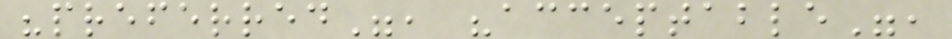"preferred", "acceptable",
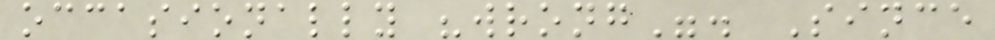occasionally "wrong". Since
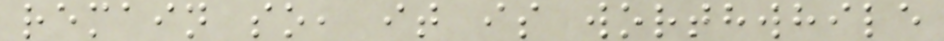remain so, it is worthwhile
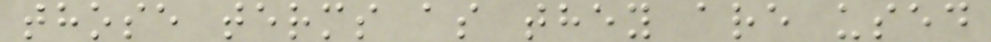those terms as they are used
